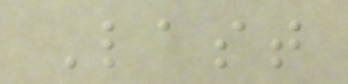Last
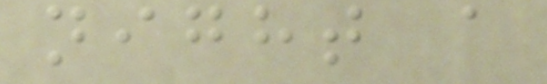night a
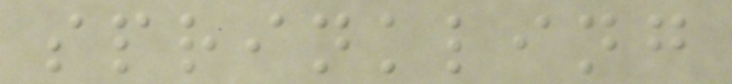sprinkling
